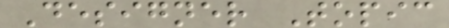Designer Topic
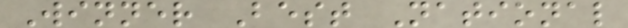Winner Best National
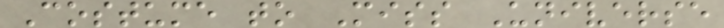Costume to Miss Universe
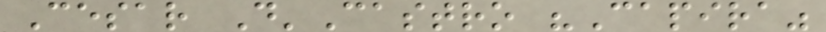Cesar D'Castro "Capira"
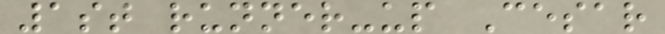1st runner-up Cesar
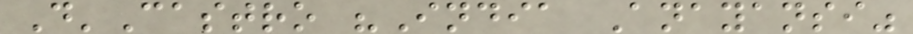D'Castro "India Anayansi"
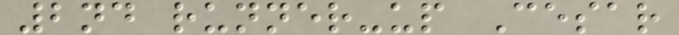2nd runner-up Cesar
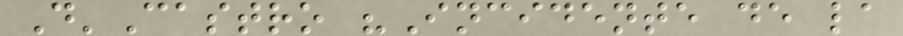D'Castro "Incidente de la
